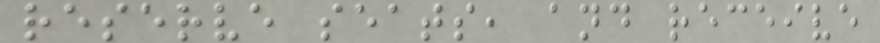reserve seats, and receive
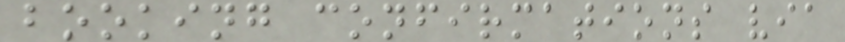booking confirmations via
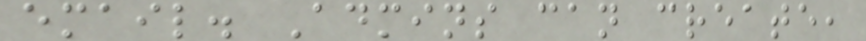email. Admins can create,
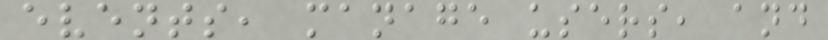events, manage users, and
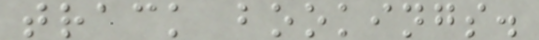track bookings.
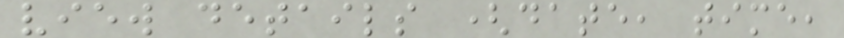view details (date, time,
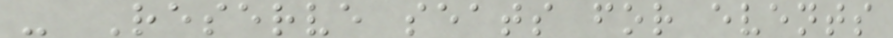- Reserve seats for events
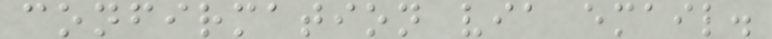confirmation via email.
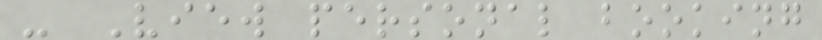- View personal booking
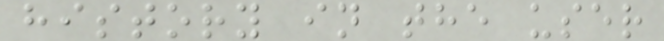history in the user
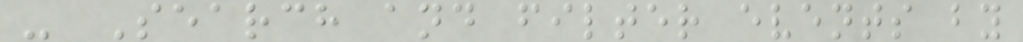- Search and filter events by
